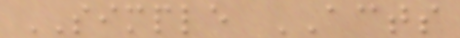SIMPLE ACTS
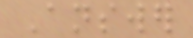Answer
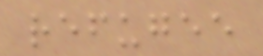refugee
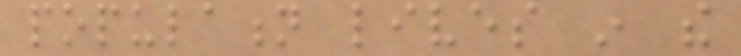population lives in the
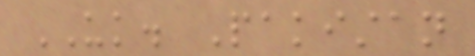UK. Pakistan
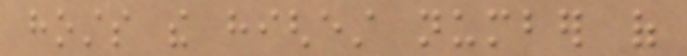hosts the highest number of
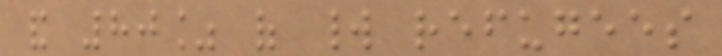and 80% of world refugees
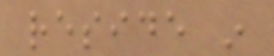reside in
